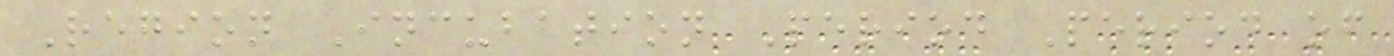Region Incubation Period Period of
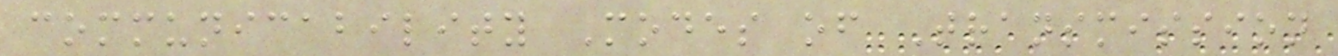communicability Modes of Transmission
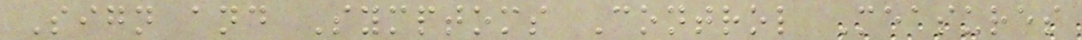Sign and Symptoms Control Measures
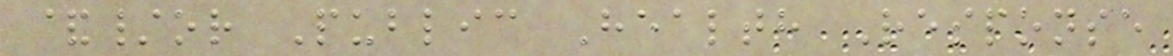&/or Public Health Response
